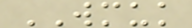WMUK
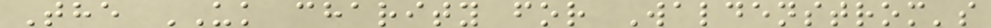The UK charity for Waldenstrom's
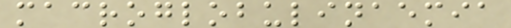macroglobulinaemia
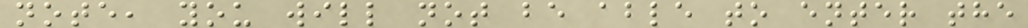note, you will not be able to enter the
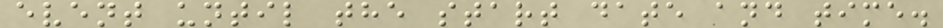event until the start date and time.
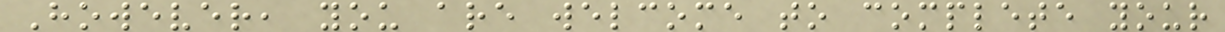However, you are welcome to complete your
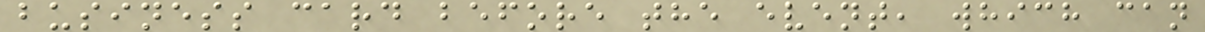business card before the event, which can
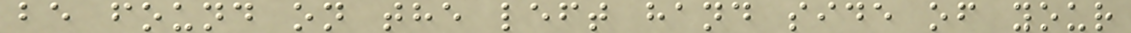be found on the left hand side of your
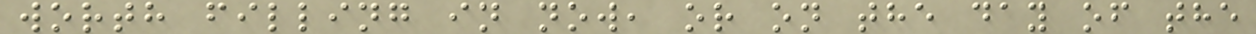worth filling in now, or on the day of the
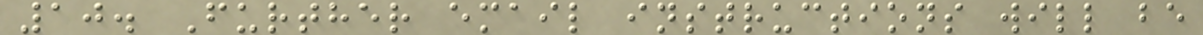10. Further email instructions will be
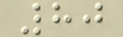80
